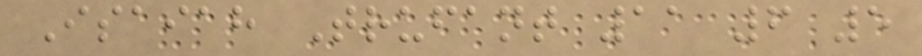Isaiah Trufant 11 6 5
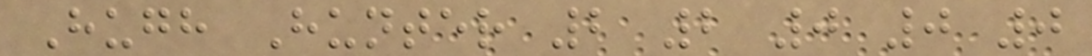Hugh Hunter 2 2 0 0 0
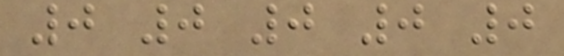0 0 0 0 0
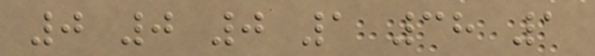0 0 0 1 38 1
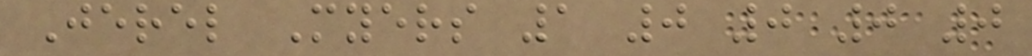Jerel Myers 1 0 0 0 0
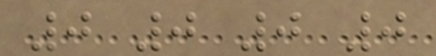0 0 0 0
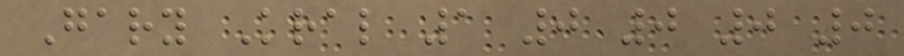Gary Kral 1 0 0 0 0
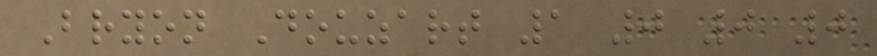Bryon Douzart 1 0 0 0
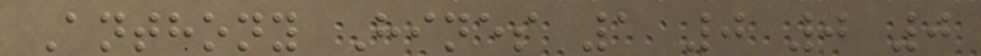Anthony Hines 1 0 0 0
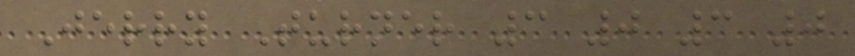Jerry Turner 3 0 3 0
